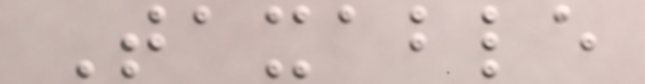Taxable
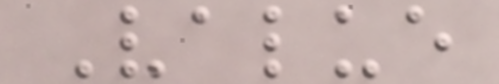Value
